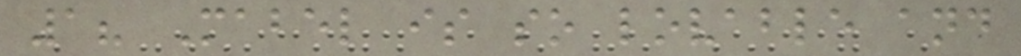1? Mabel is so lovable and
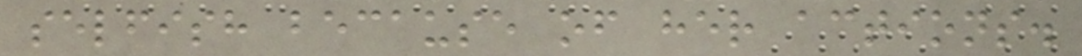selfish because of her actions.
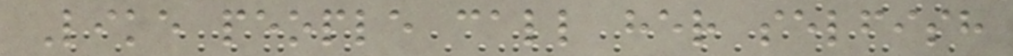Like people call her selfish
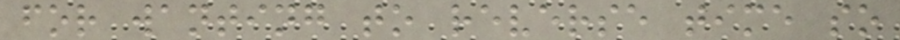for wanting to reverse time so
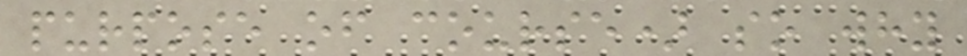purpose of course) so why
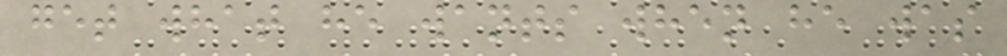get what he wants when he was
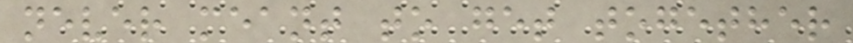never meant to get together
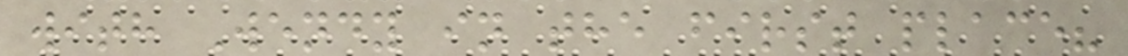with Wendy in the first place?
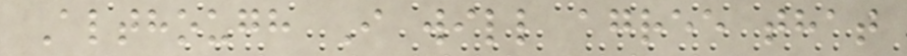Although I will agree that
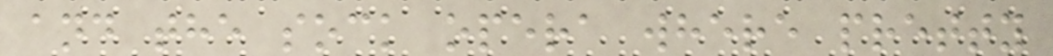and the sock opera where pretty
